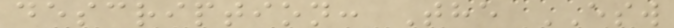description: The ESW
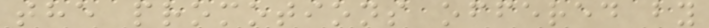the promotions offered by
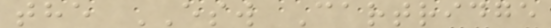the ESW Cartridge
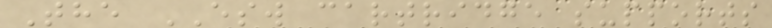The ESW cartridge supports
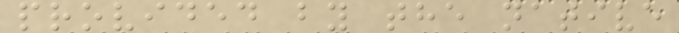provided by the native
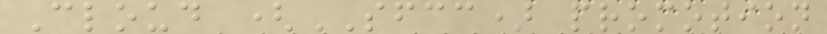Cloud (SFCC) promotion
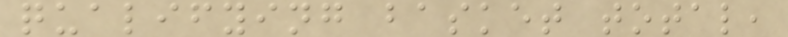qualifying basket total,
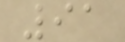91
